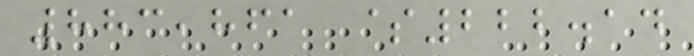883,861 $222.14
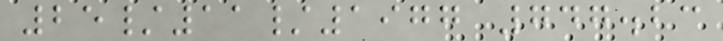25/11/1977 747.23
